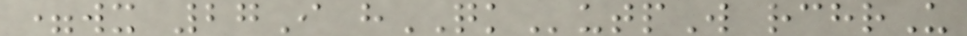=wx 27I hQKutpW rchrU
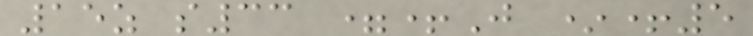15z s33 =+J *+5
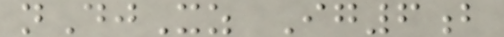nDjXz Ig6b
